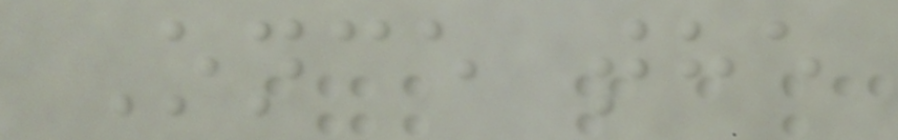Once the
